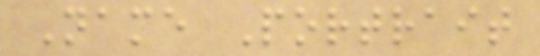Name Portrait
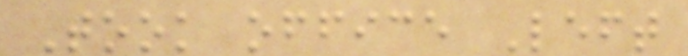Took office Left
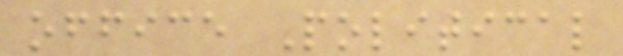office Political
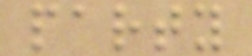party
